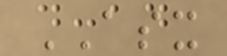ASX
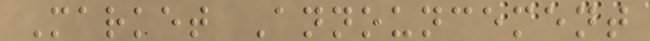Market Announcement
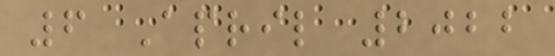6 April 2022
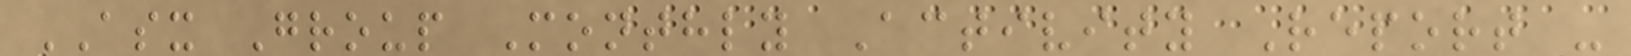ASX Group Monthly Activity Report -
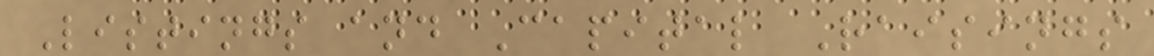Listings and Capital Raisings
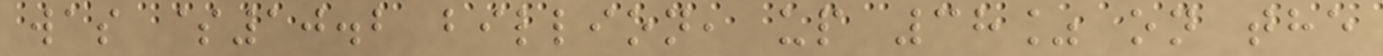was $10.2 billion, up 38% on the
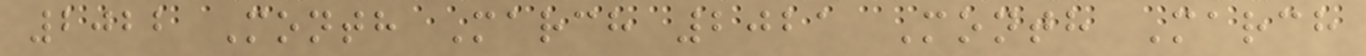2022 Month March 2021 Month March
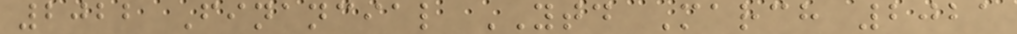2022 Financial YTD March 2021
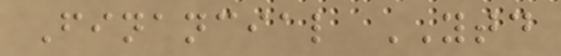Financial YTD
